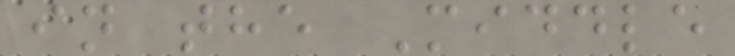in the Middle
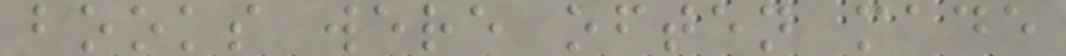books were often made
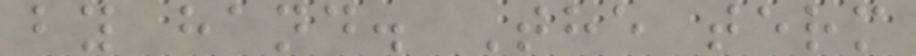by hand. The term
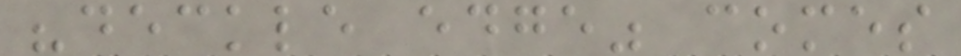"deckle edge" comes
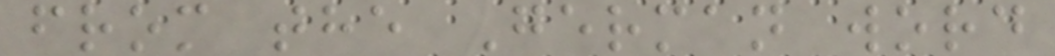from the German word
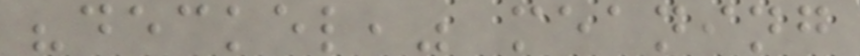"deckel," meaning
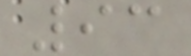93
